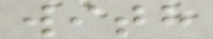with
